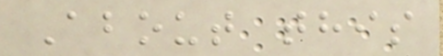About this
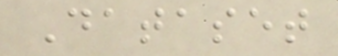Dataset
